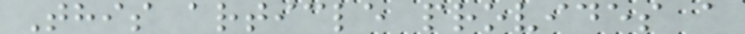This article provides a
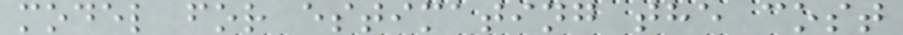model for estimating the cost
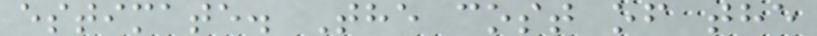estimate. The cost of the
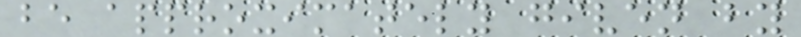be approximately given by
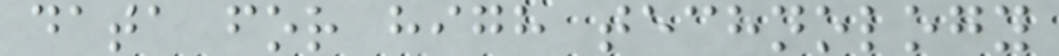data for high technology
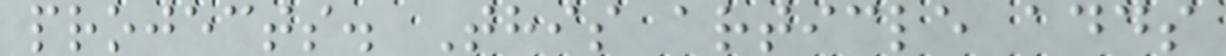projects. This article adds
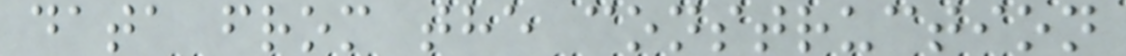data from the construction
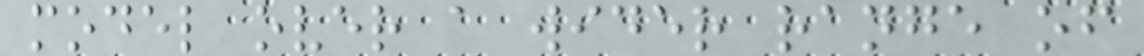model over a wider range of
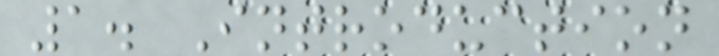1. Introduction
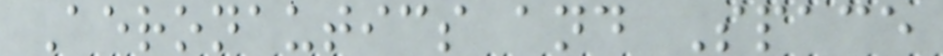Aeronautics and Space
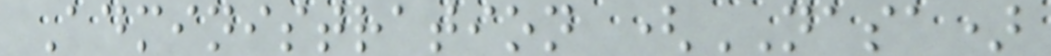Administration (NASA)
